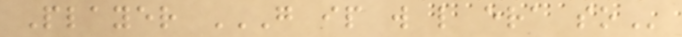Player G IP W L ERA SO
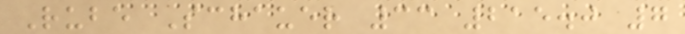Rube Schauer 33 215.0 7
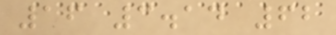16 3.14 62
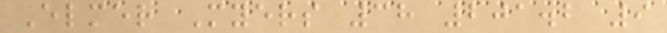Elmer Myers 38 201.2 9
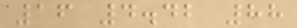16 4.42 88
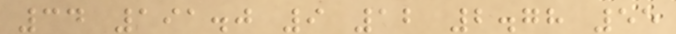34 191.0 9 12 2.78 55
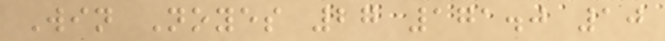Win Noyes 27 171.0 10
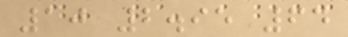10 2.95 64
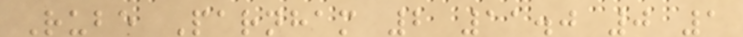Rube Parnham 2 11.0 0 1
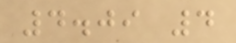4.09 4
